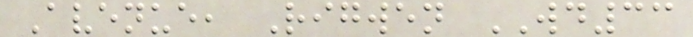Avenue, Rigwen WD33
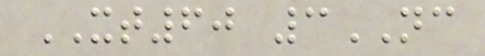XT60 3NC
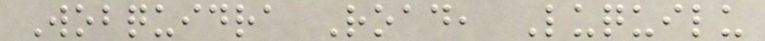Wobquidra Road, Luquilu
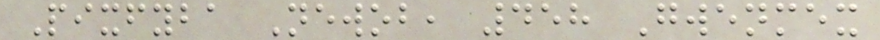Pixfyba Newob, 458 Gwenmex
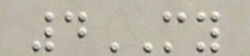4MY
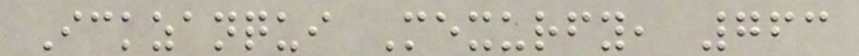Ickzanqui Mexurfy, 763
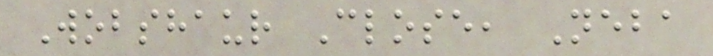Wobshaur Close, Neba
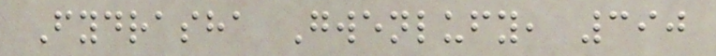Fydrasha Gwenlufy, 390
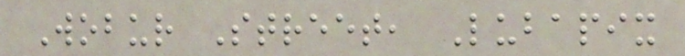Wobur Street, Lubapix
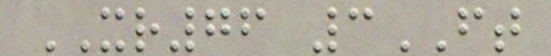XR76 3FT
